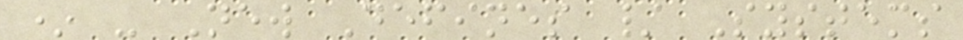* - New Defines / Systems
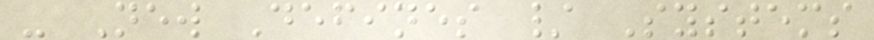- New Defines / Systems
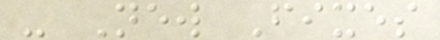- New Fixes
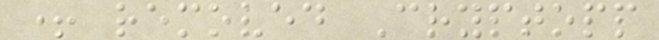+ removed Cryptopp
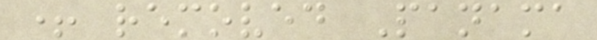+ removed Panama
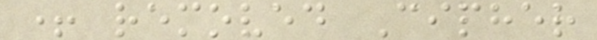+ removed Cipher
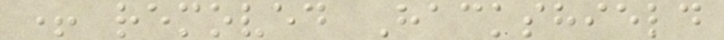+ removed Hackshield
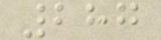287
